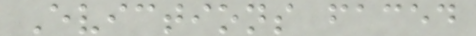Evictions faced
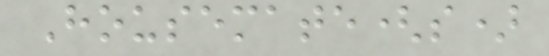Housemate(s)
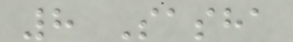8 Sasha
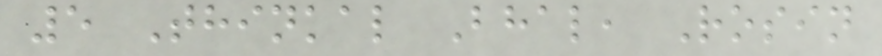5 Thinkal Bhal, Rosin
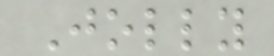Jolly
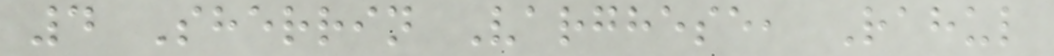4 Sherrin Varghese, Rahul
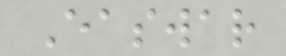Easwar
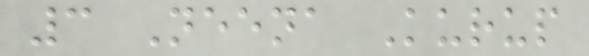3 Neena Kurup
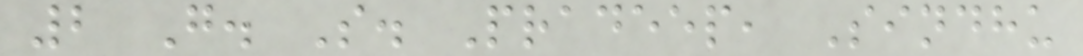2 G. S. Pradeep, Sindhu
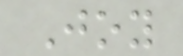Joy
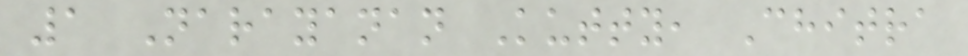1 Narayanan Kutty, Chitra
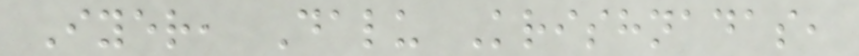Iyer, Dalu Krishnadas,
